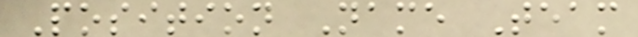Position Name Team
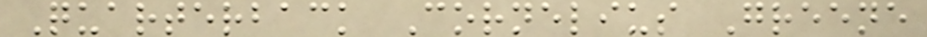Quarterback Cornelius Greene
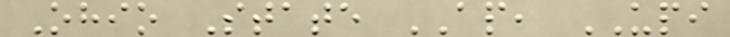Ohio State AP, UPI
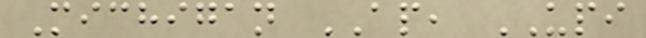Michigan AP, UPI
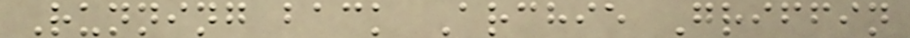Running back Archie Griffin
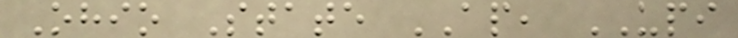Ohio State AP, UPI
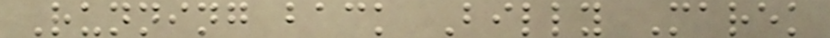Running back Billy Marek
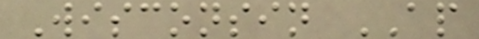Wisconsin AP
